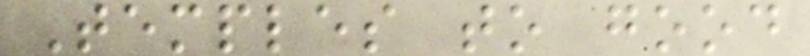Temples to good
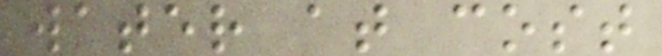water at cost
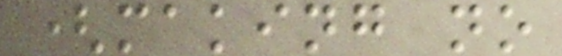(making no
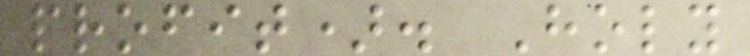profit). Holy
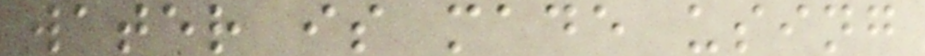water is made using
